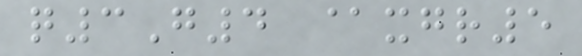q3G4 @xgr5
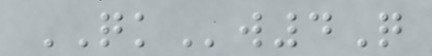QKw4Q
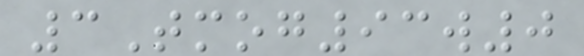3Tmog93w0
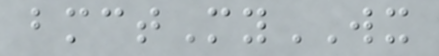bmctMyWX
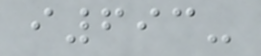i693-
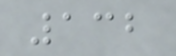132
